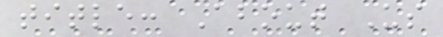title: About Us
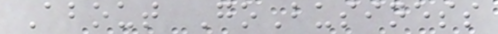About GoBusiness
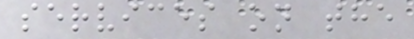services on the
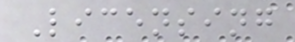Licensing
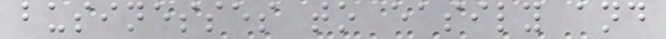businesses to easily and
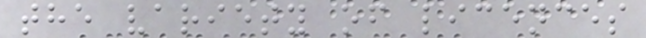the variety of licences
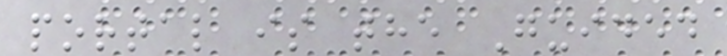portal is the Guided
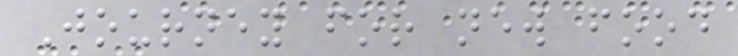Journey for new food
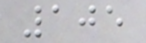105
